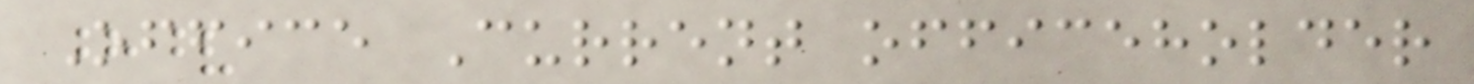Office Current officeholder
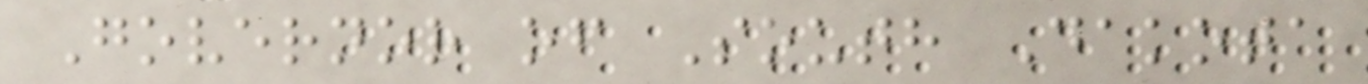Governor of South Dakota
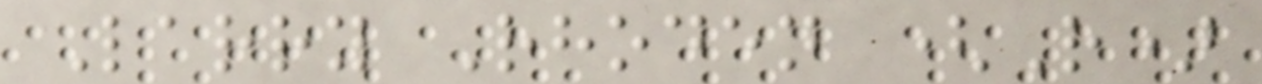Larry Rhoden (R)
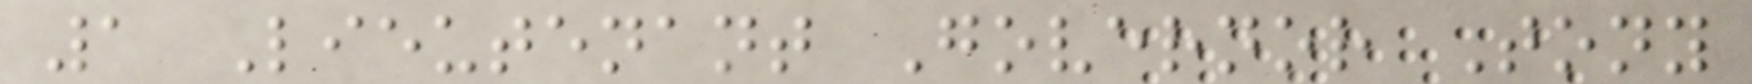1 Lieutenant Governor Tony
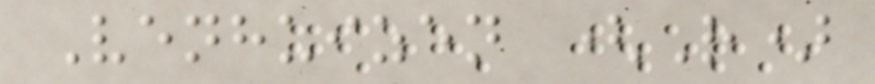Venhuizen (R)
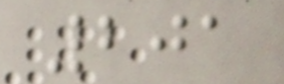201
